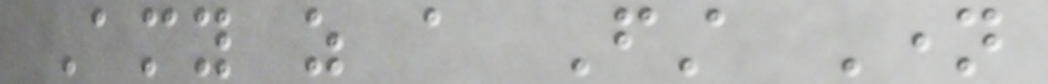Amy as a First Name
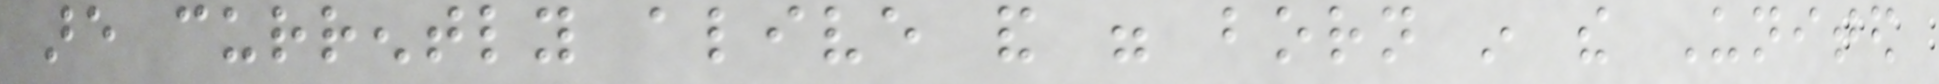are currently alive and were born in the United
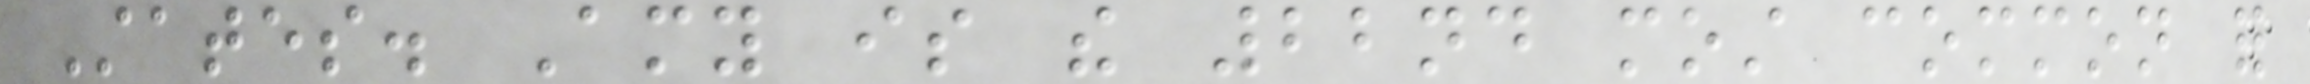States. Amy is the 22nd most common for
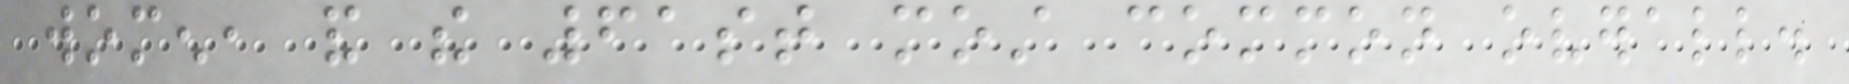women, and the 61st most common overall.
